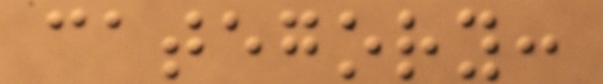category:
